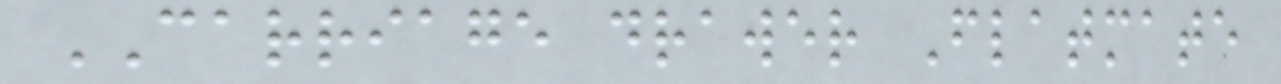CARRIAGE drawer Flatmate
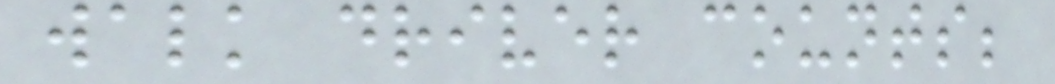walk driver counts;
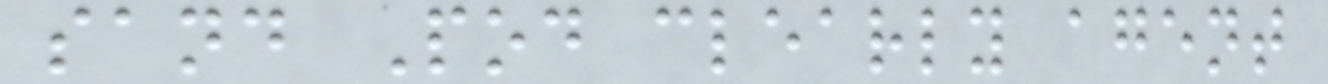sand Pod clearly agent
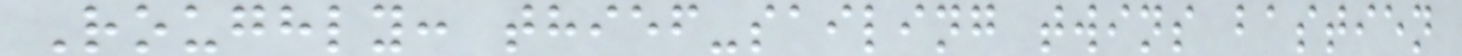Roughly: thief-sailing twins bastien
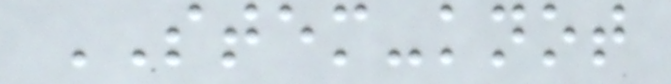STEM-knot
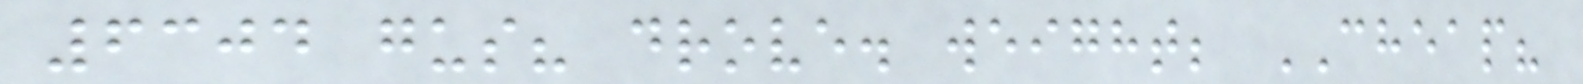6304 gus? drove. weight; CHEAP?
